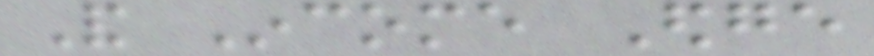And Income Edge
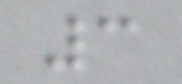3
